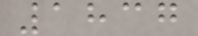1837
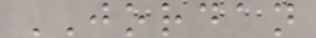JORDAN
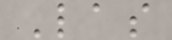Las
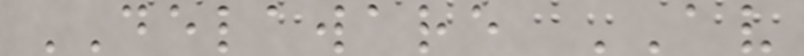DELAWARE AV
